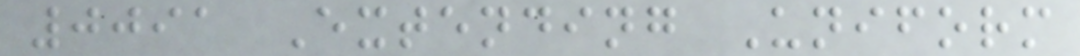0091 Extending Uniform
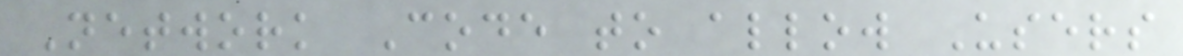Network Code to allow Users
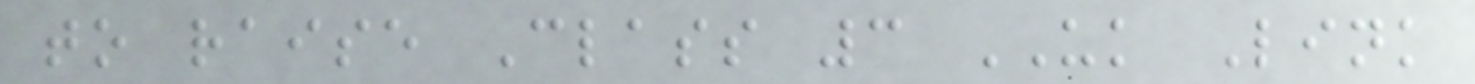to raise Class 3 UK Link
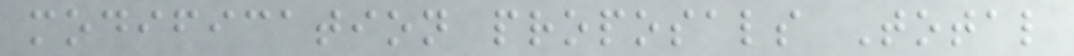modification proposals Total
